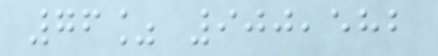76% 900,582
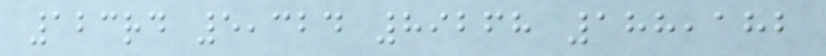123rd 5,324 89268 188,182
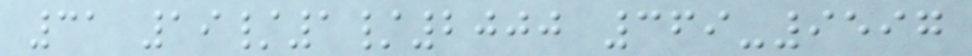31 19/1/2000 369-9597
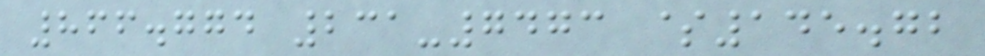866.774 231-7473 $145.72
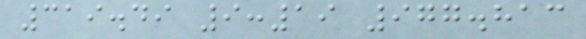319.49 9:19 977.813
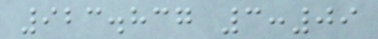923.837 3:09
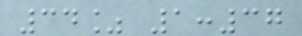34% 1:37
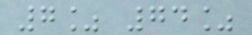7% 74%
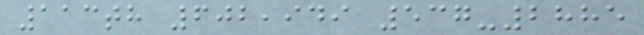113th 602,949 537-2885
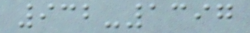932-1397
